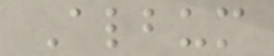Album
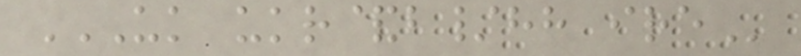UK UKR&B/HH IRE
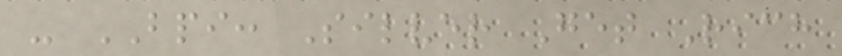- BPI: Silver Get Rich
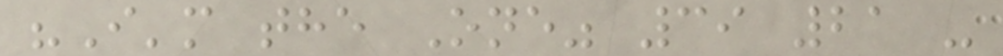"I'm the One" 39 21 -
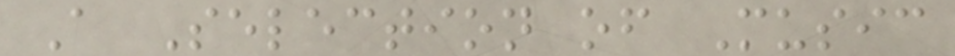A Selection of Music
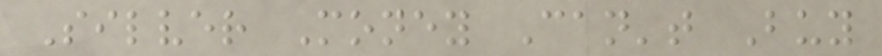Silver Money Can't Buy
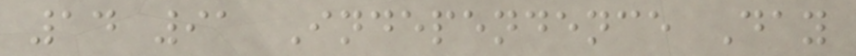14 91 Independence Day
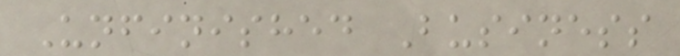Unfinished Business
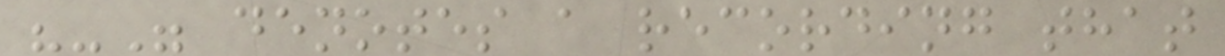"-" denotes a recording that
